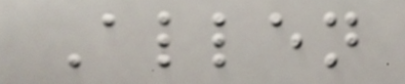Allen
